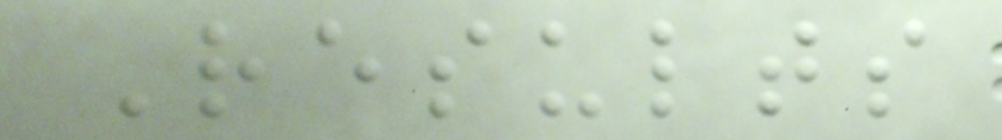Results
